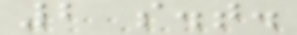2 s.t.
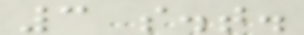3 s.t.
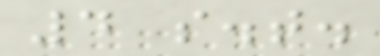4 s.t.
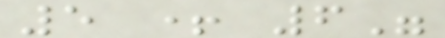5 + 6"
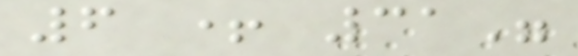6 + 31"
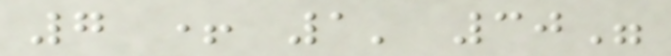7 + 1' 30"
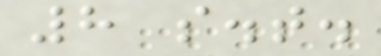8 s.t.
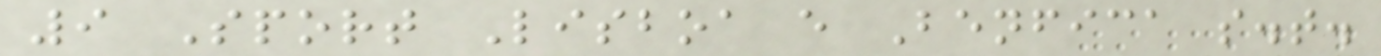9 Sport Lisboa e Benfica s.t.
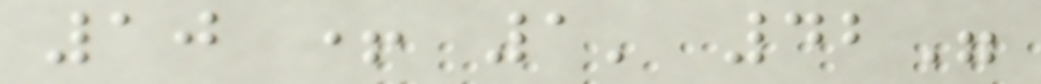10 + 1' 42"
